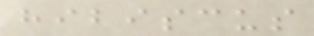hibiscus
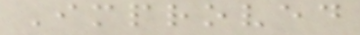Improved
